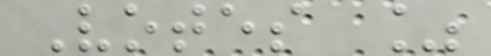Votes %
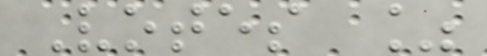Votes %
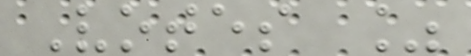Votes %
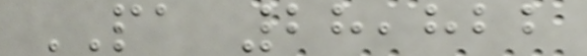PA 28,822
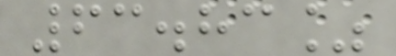63.83%
